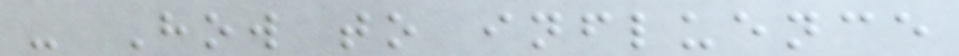- How to influence
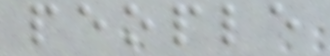people
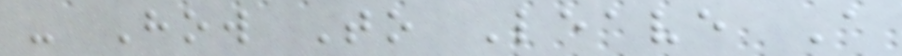- How To Leave A
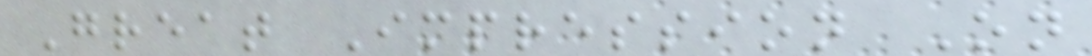Great Impression On
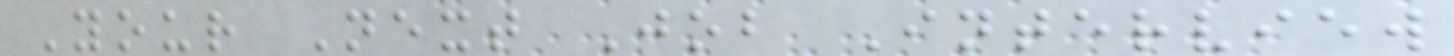Your Next Job Interview
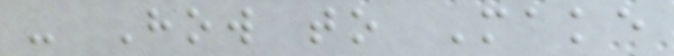- How to Make
